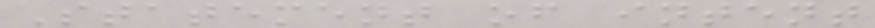Statement of intent
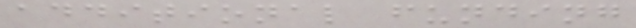additional funding
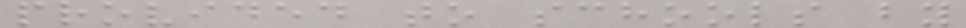provided to schools by
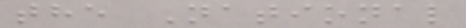the National
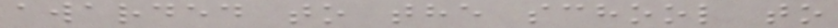awarded to the school to
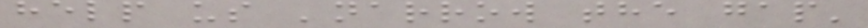help us 'narrow the gap'
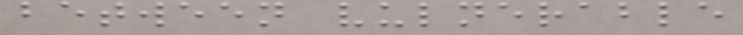between vulnerable
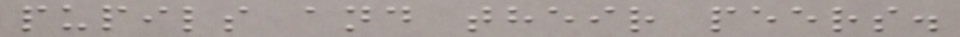pupils and their peers.
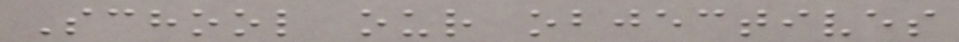School our objectives
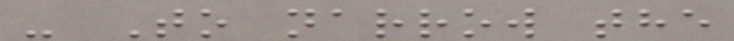- To narrow the
